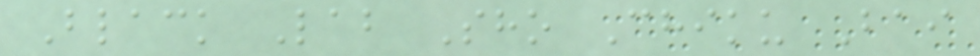Black Lab Sho Chiku Bai
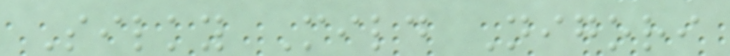Silky Mild Nigori
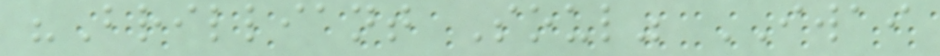"Brilliant Soul" IWAI
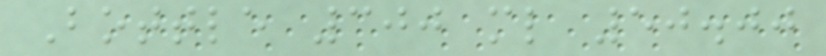Bottle 300 ml 50.00
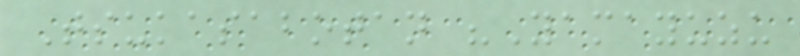Tsukasabotan "Yamayuzu
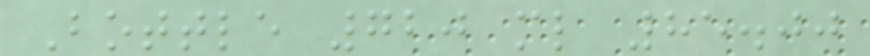Bottle 720 ml 85.00
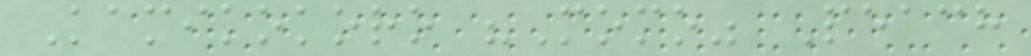Kamikokoro "Momo" Peach
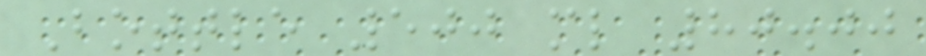Bottle 500 ml 80.00
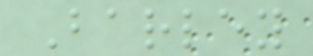Barley
